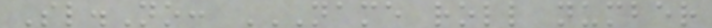Sl.No: NAME ROLL NUMBER
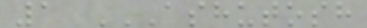1 ASHUTOSH
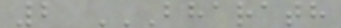2 BHARATH
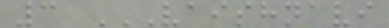3 VAISHNAVI
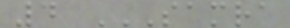4 SAMRA
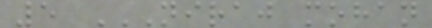5 NIRAJ MOHAN
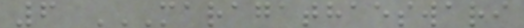6 MARAGATHAESWARI
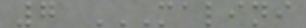7 MALINI
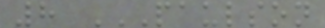8 PAULSON
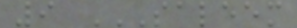9 SALEEM
